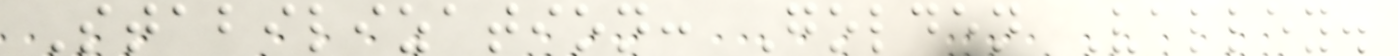Stabilization: Golden Valley.
